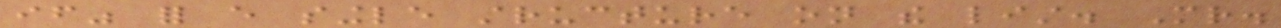if" for every single structure on the list. Mr.
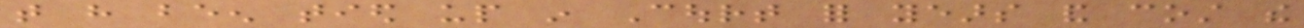that have been tied up in Court for years and cost the
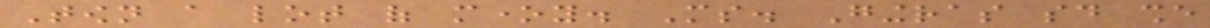Town a lot of money. Ms. Gingras said she
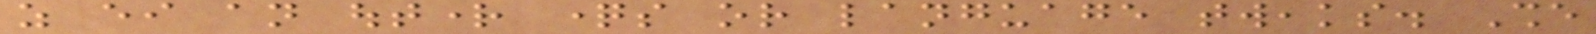as either an outright questions or language tweaks. She
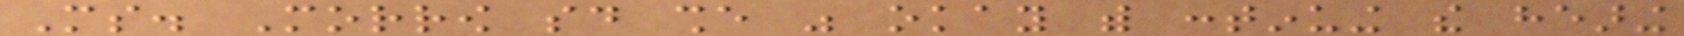Ms. Morrow said she was okay with continuing the hearing
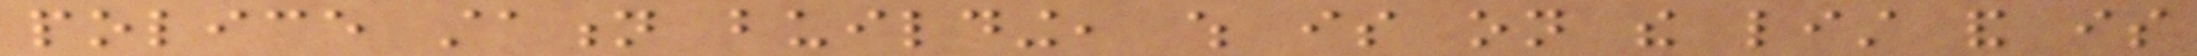police station building, which is on the list and is
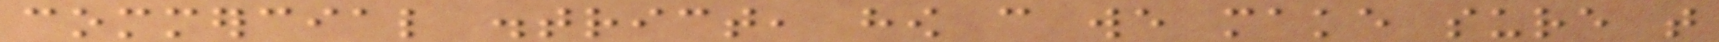commercial district, how can we make sure that
